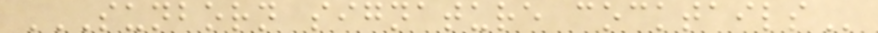SUNBORN SIGNATURE COCKTAILS
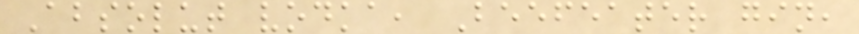Absolut vodka, Beefeater gin,
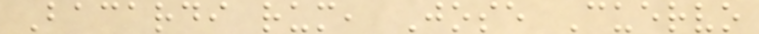Bacardi rum, Jose Cuervo
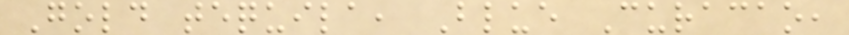Gold tequila, Blue Curacao,
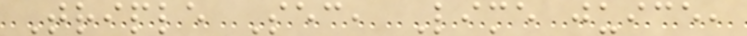Triple Sec, Lime juice,
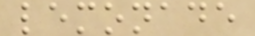lemonade
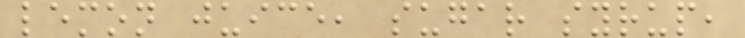lemon juice, sugar syrup,
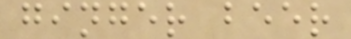ginger beer
